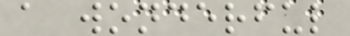a wonderful
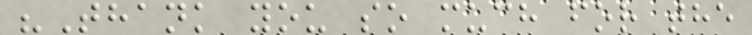"Thank you so much for the
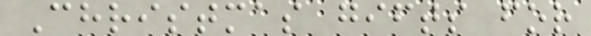Christmas gifts for
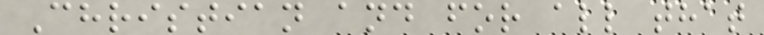Christian and for all that
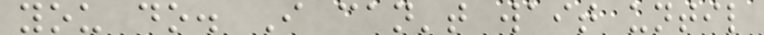you do. I can't wait until
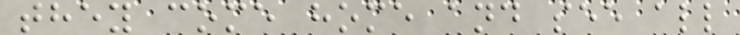they come home and see all
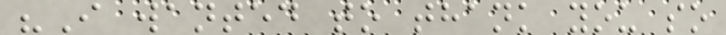"I wanted to thank you so
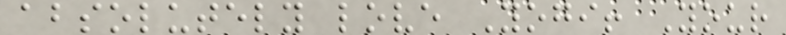absolutely love Yogi! Your
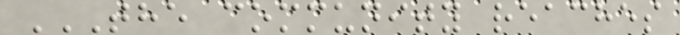THE COMMUNITY REACHES
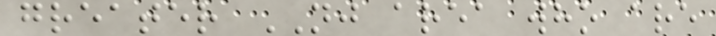greater NJ area who are
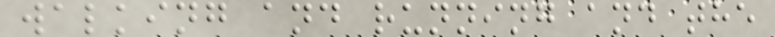walking and running and the
